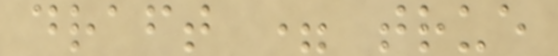draft = true
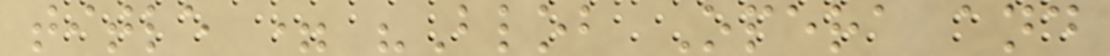title = "Blob Opera and
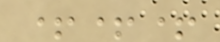+++
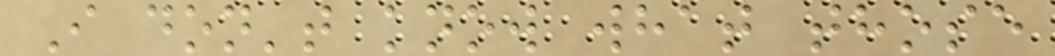I don't know what those
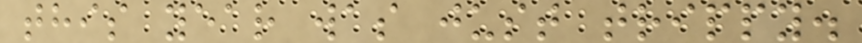this year was just trippy.
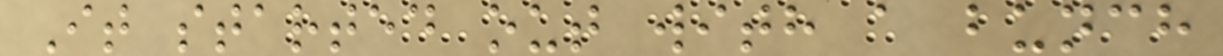It started out with a bunch
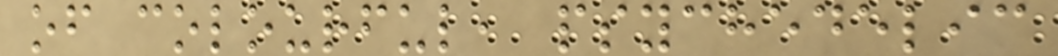of colourful, psychedelic
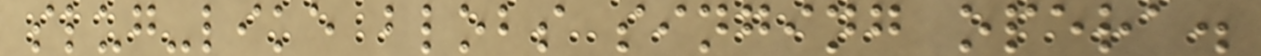slug-like blobs singing opera.
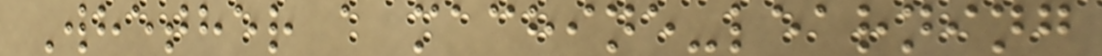Whether a machine-learning
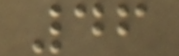46
